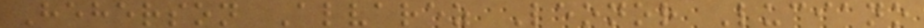Heherson Alvarez Leonor Luciano
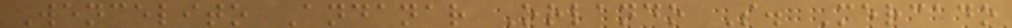Wencelito Andanar Orlando S. Mercado
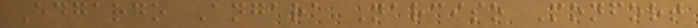Edgardo Angara Narciso Monfort
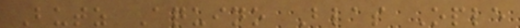Butz Aquino Blas Ople
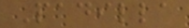Padilla
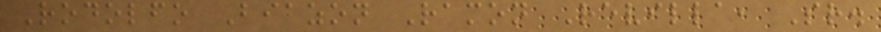Rodolfo Biazon Ramon Revilla, Sr.
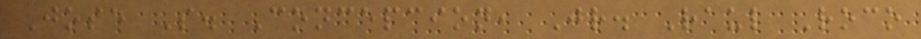Jose S. Concepcion, Jr. Raul Roco
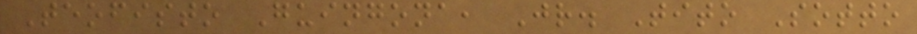Teofisto Guingona, Jr. Tito Sotto
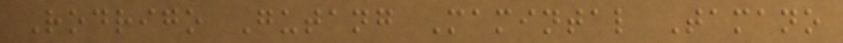Rodrigo Gutang Mamintal Tamano
